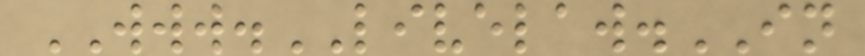WWW.LIVELAW.IN
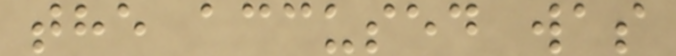the accused was
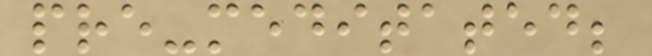pre-meditated;
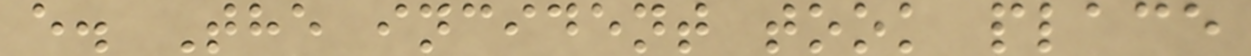e. The incident took place
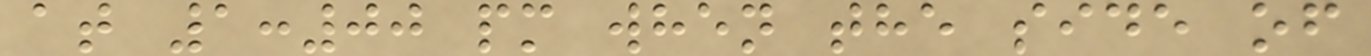at 1:00 pm when the side of
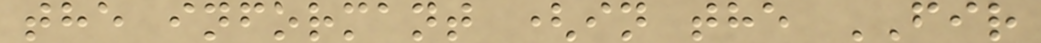the informant (in the FIR
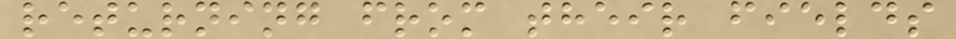returning from their fields
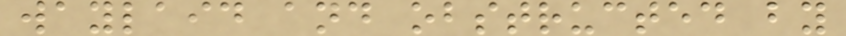waylaid and obstructed by
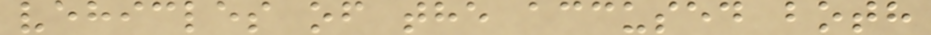vehicles of the accused both
